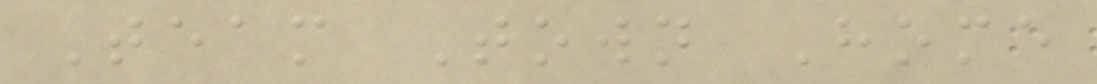Team Town Home
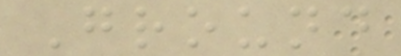Ground
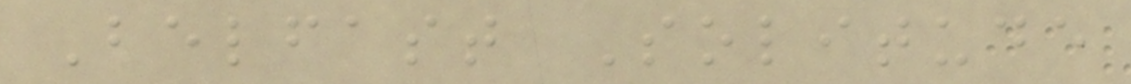Belfast Solitude
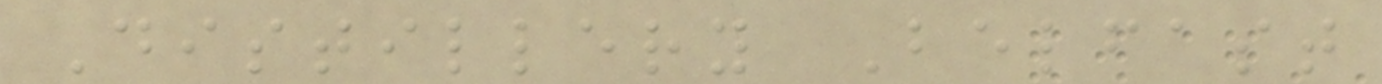Distillery Belfast
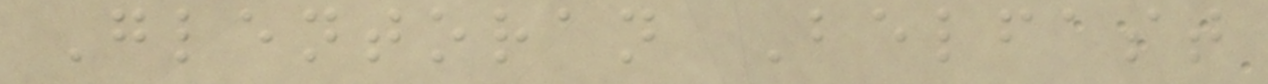Glentoran Belfast
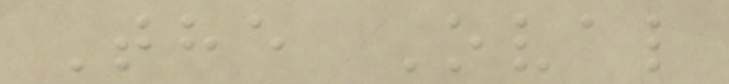The Oval
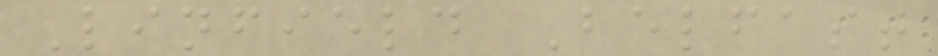Linfield Belfast
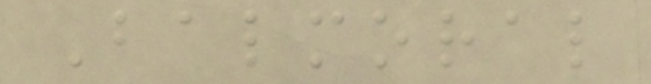Balmoral
